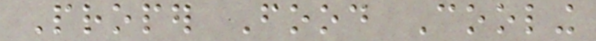Proper Food Cooling
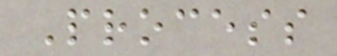Process
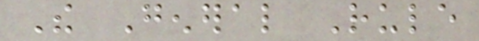The General Rule
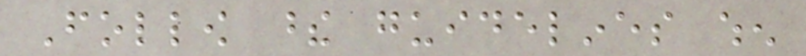Follow these guidelines when
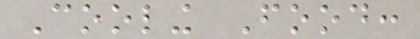Cooling Food:
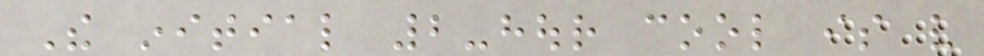The initial 2-hour cool is very
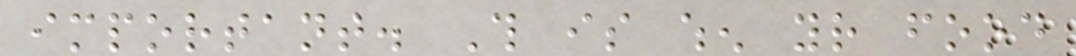important. This is when your food
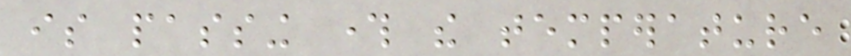is passing through the temperature
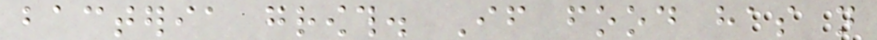bacteria growth. If food has not
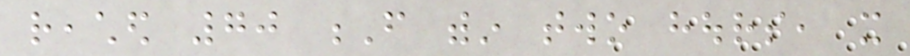reached 70 F within two hours, it
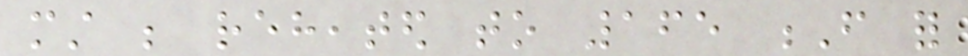must be reheated to 165 F for
